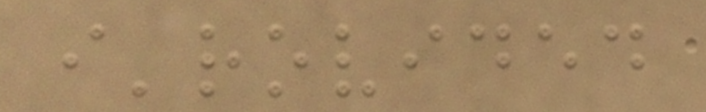i'rovided
